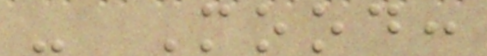- Mood:
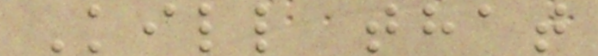Kill that
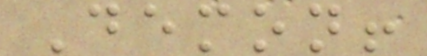Demon!
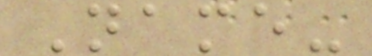Name-
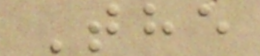The
